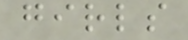girls
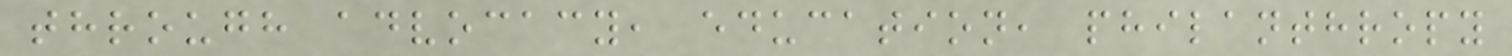through advocacy, education, philanthropy
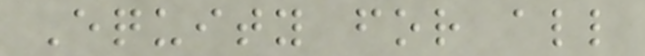Equity for all
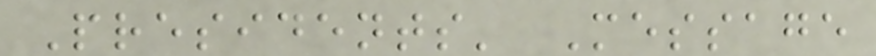Presidents' Message
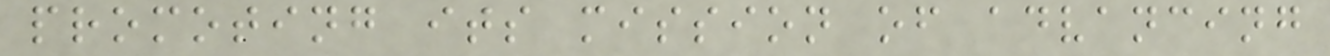promoting its mission of advancing
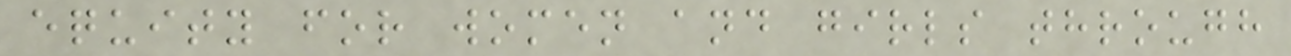equity for women and girls through
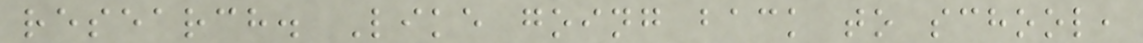research. Like going back to school,
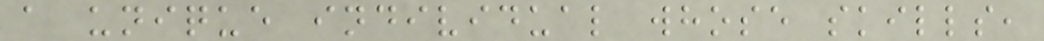a unique individual whose skills,
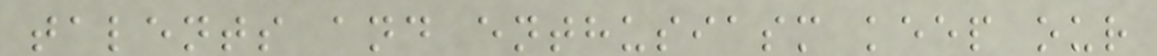talents and enthusiasm keep our
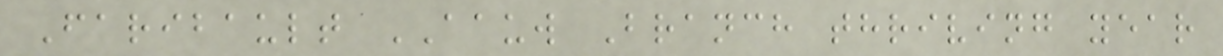Faribault AAUW Branch thriving year
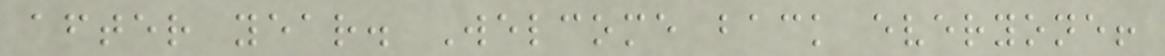after year. Welcome back everyone!
